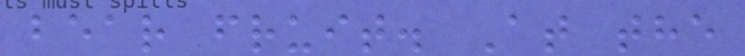bear fruit. At the
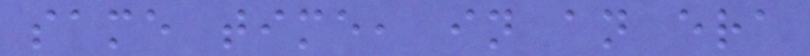same time, in an era
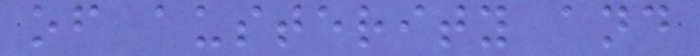of austerity and
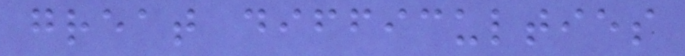great difficulties
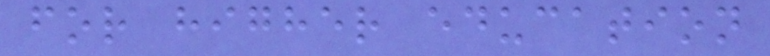for higher education
